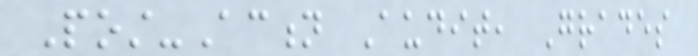Post-Action Audit, Grades
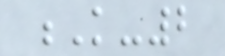K-2
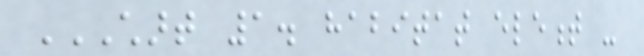CHART 1. HABITAT ELEMENT -
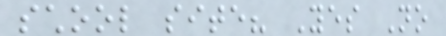school site? Yes No
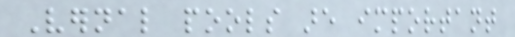Vernal pools are important
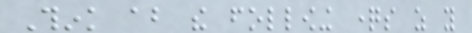Think about the following questions as you
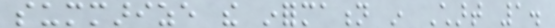summarize the information in Chart 1.
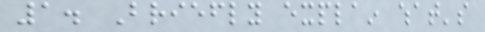1. Briefly explain what's
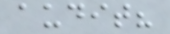audit?
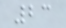23
